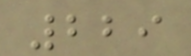229
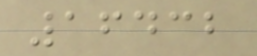16432
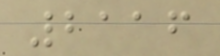2116
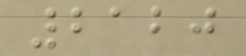2120
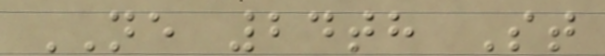NE 24th St
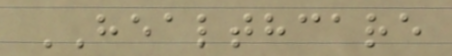HEALTHCARE
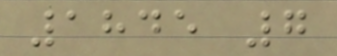1845 7
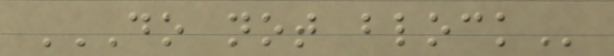DO NOT BLOCK
